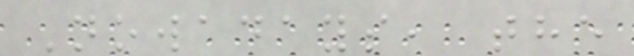Nowadays, the
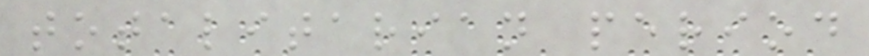totalitarian period
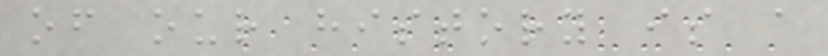of our history is a
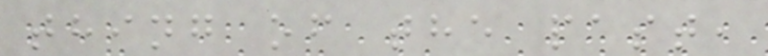thing of the past,
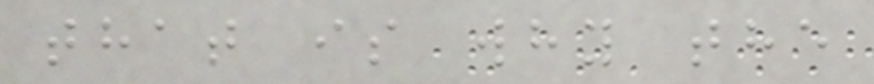that is why the
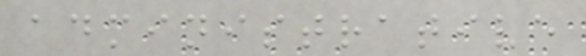administrative
